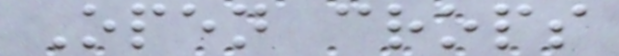Open crops
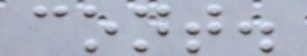cont.
